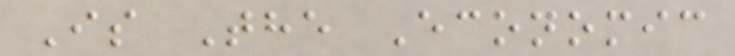Is The Economic
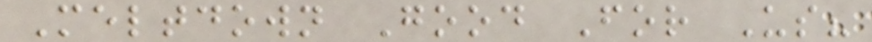Meltdown Good For Us?
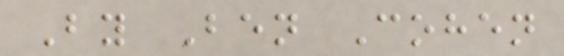By Ben Cohen
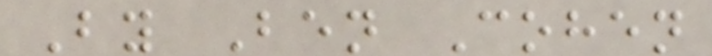By Ben Cohen
